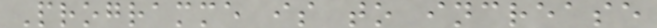Programme is to increase
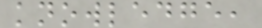knowledge,
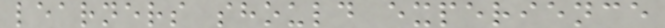learners should experience
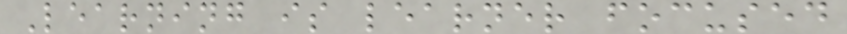Learning is learner focused
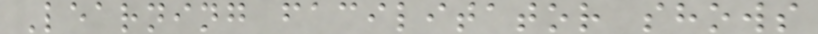Learning facilitator shows
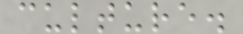culture.
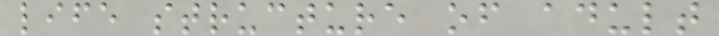life structure of adult
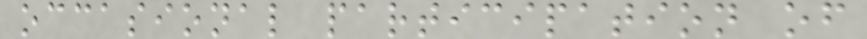occasional participation of
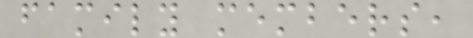family members,
